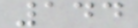144
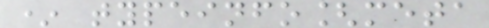* typeinfo[meta
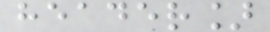header]
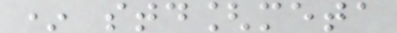* std[meta
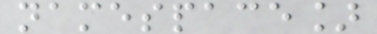namespace]
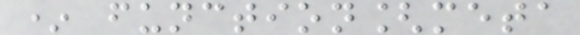* function[meta
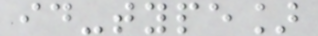id-type]
